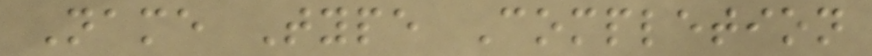Name Type Completion
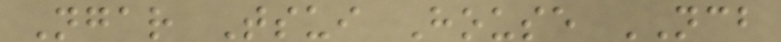Ngar Tsui House NCB
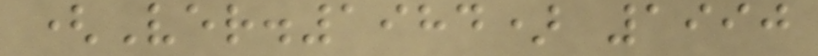(Ver.1984) 1990
